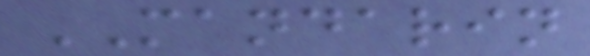MANDARIN
